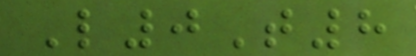L0T8
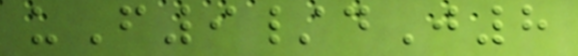uF9/dJ8
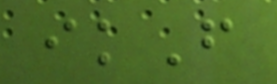ikF
